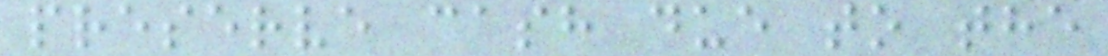preserve cash due to the
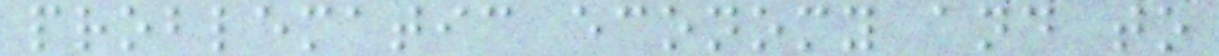problematic economy and to
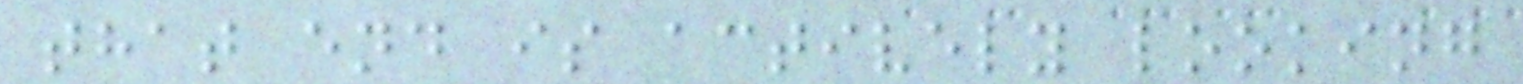that end is actively looking
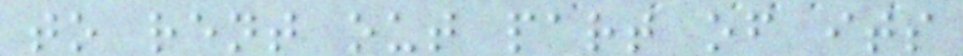to rent out part of its
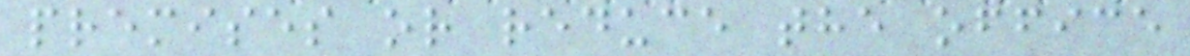premises or reduce the office
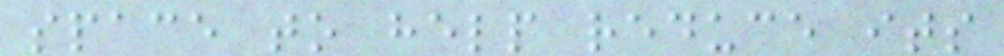space to help reduce its
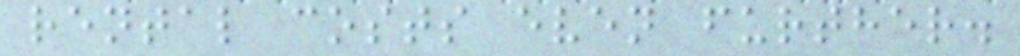rental costs even further.
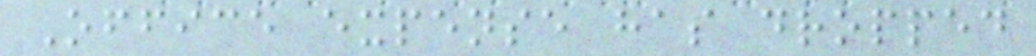Office expense has dropped
